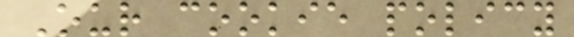Our cookie policy
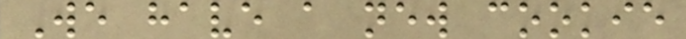We have a new cookie
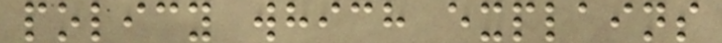policy which explains
